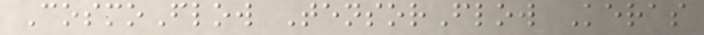CosmoFlow TensorFlow Keras
